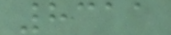8311
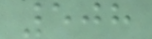508
